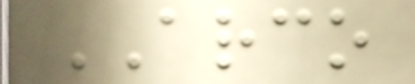ARCO
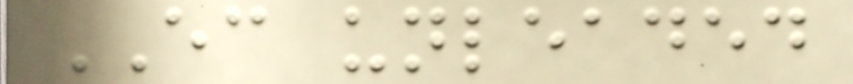EC unleaded
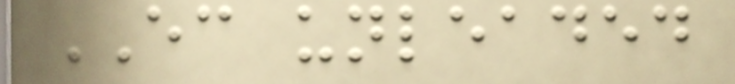EC unleaded
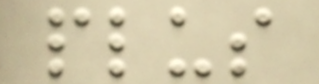plus
